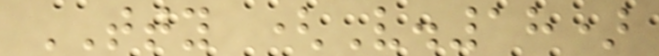TTY (V.18)
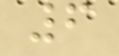6
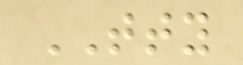TTY
